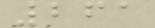261
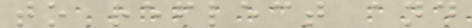to reflect and
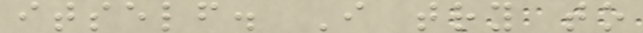itself. I try to
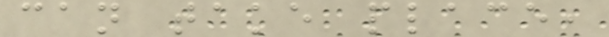can take place,
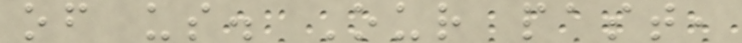of us. Our past,
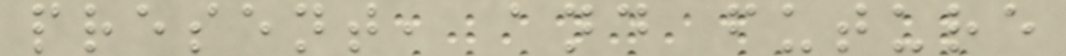present, and future
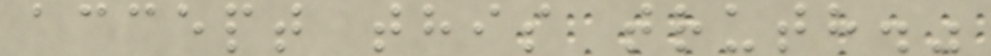accept this truth."
